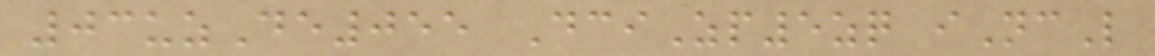03uzDe055 DciZp5zq iNcL
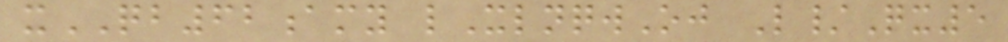xQB62amy lXlnqwOj L/Qx5
